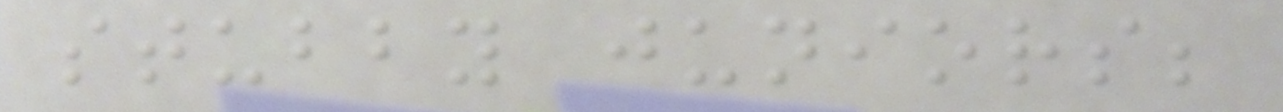stubby juniors;
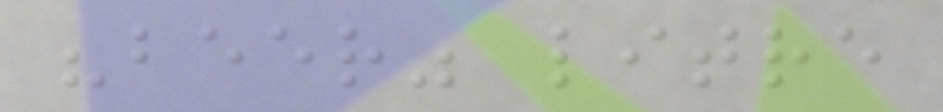"beer" litre
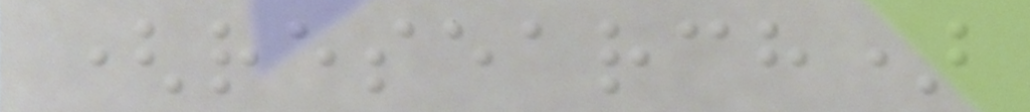(research)
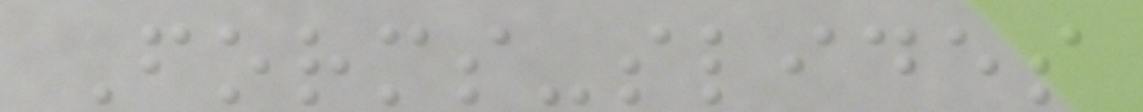Forms-slides
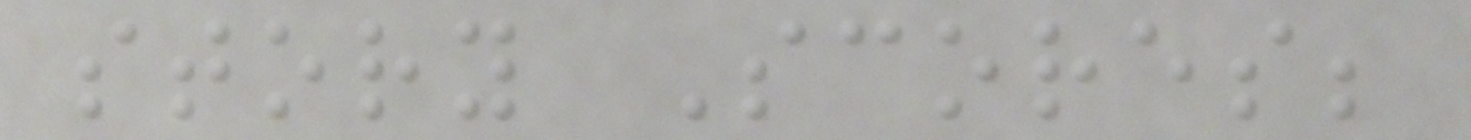story Scores;
